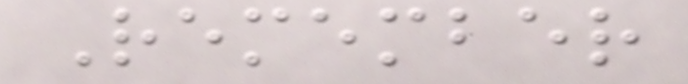Remember
